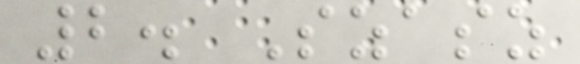2. Szasz
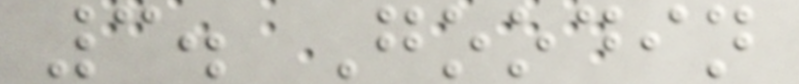3. Goodin
